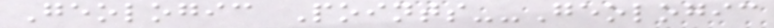Geologic Points--Geologic
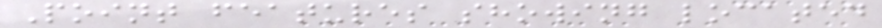Point features showing located
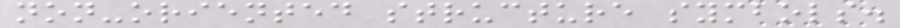non-oriented structure symbols.
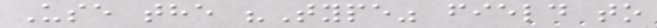Use the "Type" field to
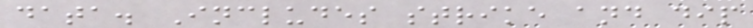data. Includes strike and dip
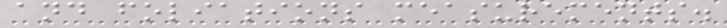and foliations measurements.
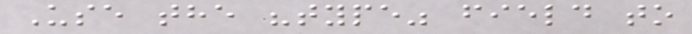Use the "type" field to
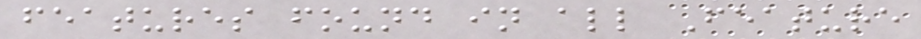features found in all Feature
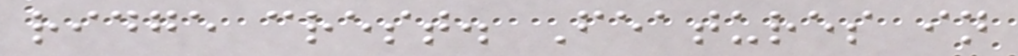ridge crest. Features in
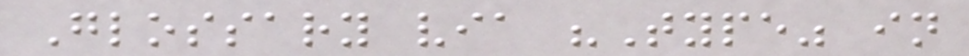Glossary via "Type" in
